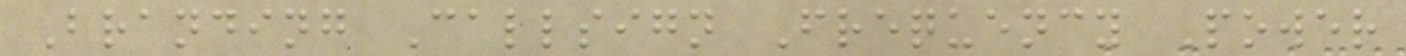Branding Callsign Frequency Power
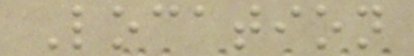Location
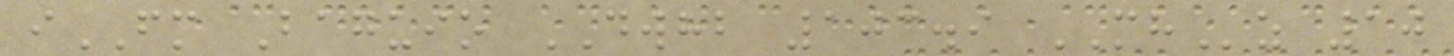iFM Baguio DWHB 103.9 MHz 10
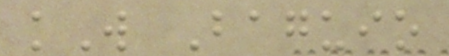kW Baguio
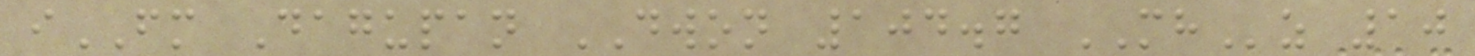iFM Dagupan DWON 104.7 MHz 10
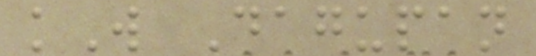kW Dagupan
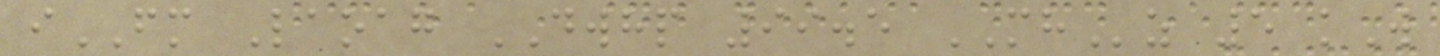iFM Laoag DWHP 99.5 MHz 5 kW
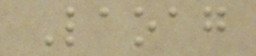Laoag
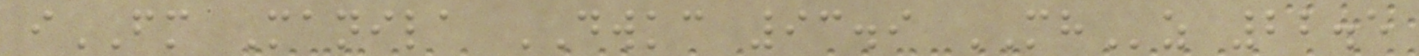iFM Manila DWKC 93.9 MHz 22.5
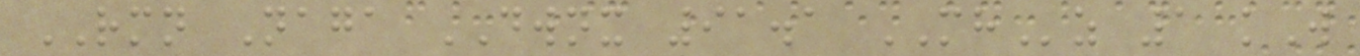RMN Naga DWNX 91.1 MHz 1 kW
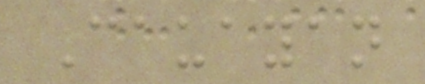Cauayan
